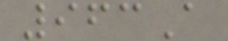963A
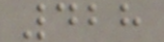428
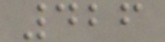426
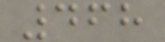468
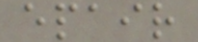epair
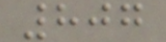807
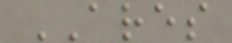ARES
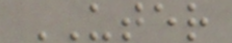UTER
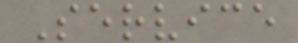Service
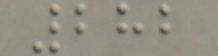282
